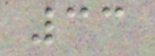33
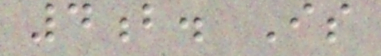4b. Is
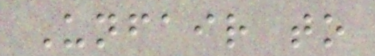Unfair to
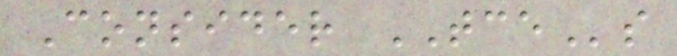Consider TCEs
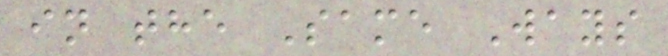in the Same Ways
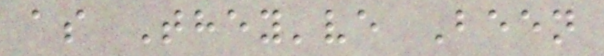as They've Been
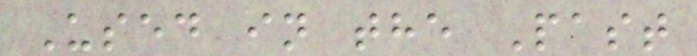Used in the Past
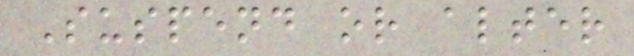Suspend or alter
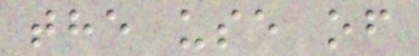the use of
